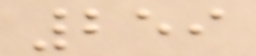259
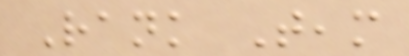Rank Team
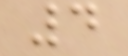4
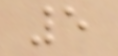5
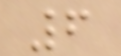6
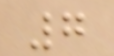7
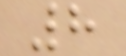8
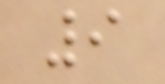9
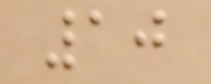10
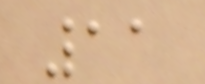11
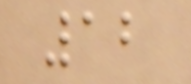12
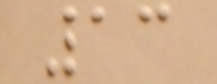13
